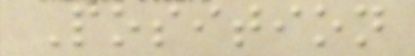Position
